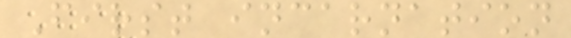First incarnation
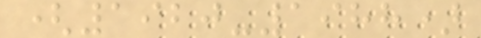(1920-1988)
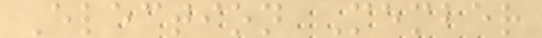Election Member
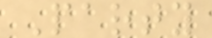Party
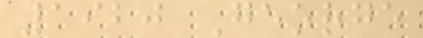1920 George
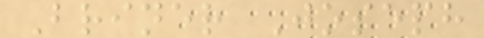Briner Joseph
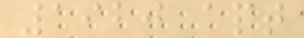1920 apt
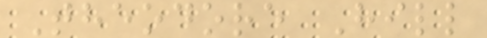Theodore Hill
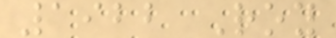1922 Roy
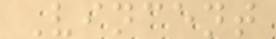Vincent
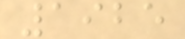1925
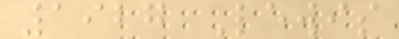1927 Lewis
